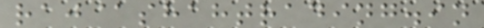raj@shahtrading.in
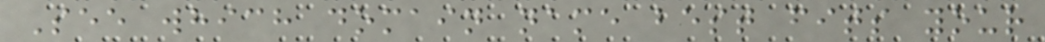See which domain name best fits your
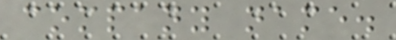company name.
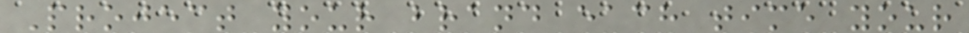Project your brand each time your
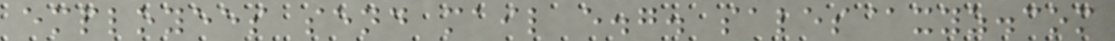employees send mail e.g. sales@xyz.com
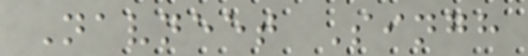Navneet Singh
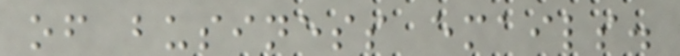of business emails.
